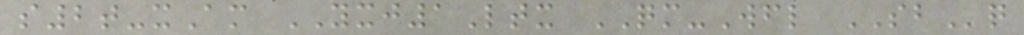s2t-xAm YXJ1Ltx QM-Wfl SBq
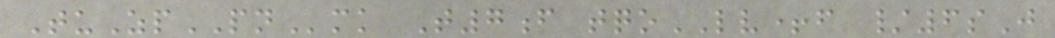TuZpPNmk T7f tqoLV+f /6sJ
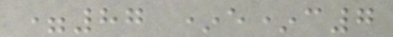=87 *e*c7
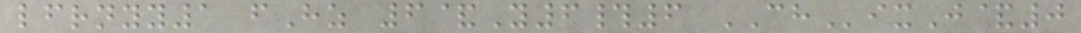lfrnyy1 fHz 6&Y6#6 CHixJ&0
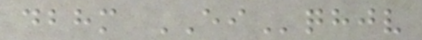dbhm EIqhjv
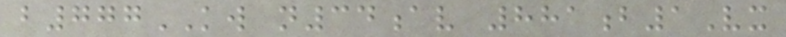b777KW n34av 881b1Vx
